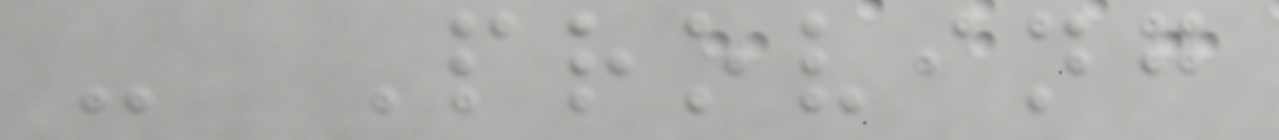- Proving
